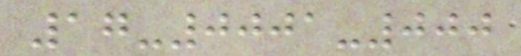17-0001-000
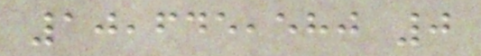10,645,580 0
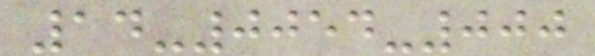14-0054-000
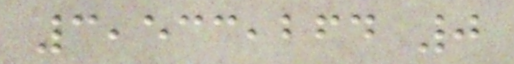3,533,264 0
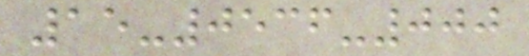15-0536-000
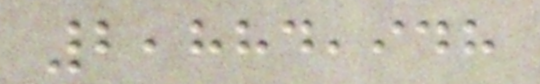2,884,948
